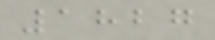1827
